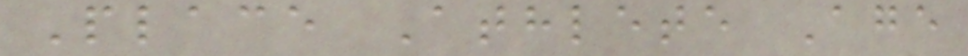Place Athlete Age
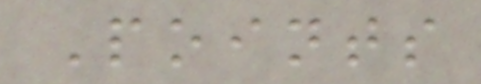Points
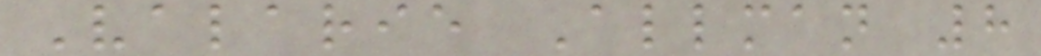Valarie Allman 8
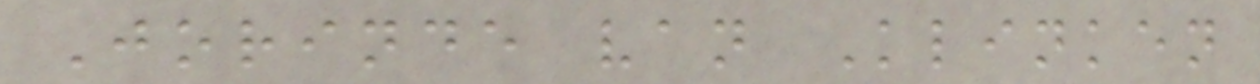Jorinde van Klinken
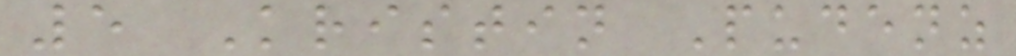5 Kristin Pudenz
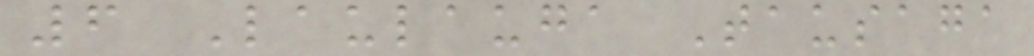6 Laulauga Tausaga
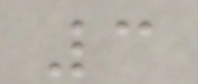3
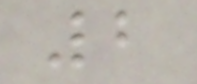2
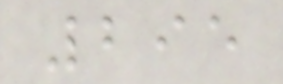295
